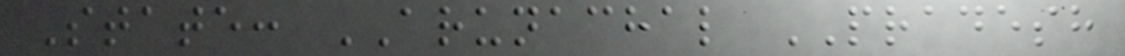State: ARUNACHAL PRADESH
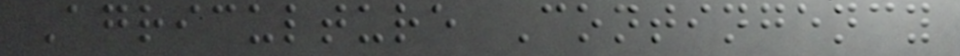Agriculture Contingency
